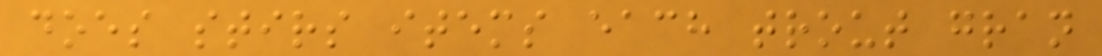does stirs items each trout gran
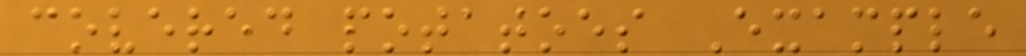covered potatoes Example
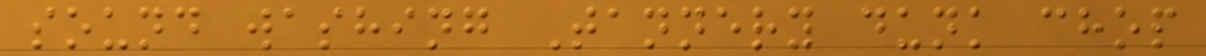sound washing Tannery dunk chop
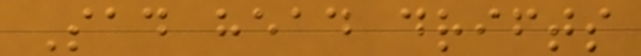Sad head drifts
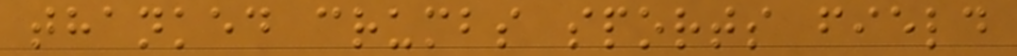thanked crumbs sports field
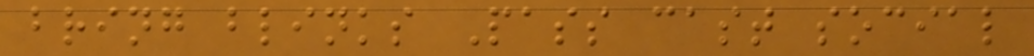bring blinks Pass cast social
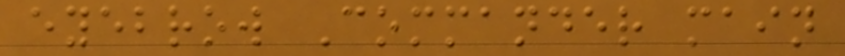eyebrow Commander main
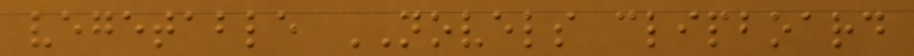vegetable NOVELS clipboard
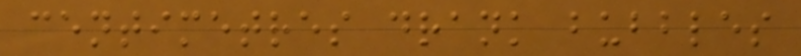centimetres drank bubbles
